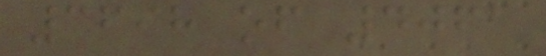3698 of 4061
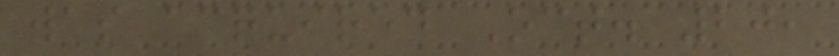was acquired Oct. 20,
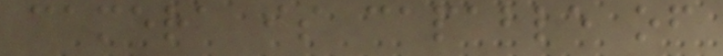camera is capable of
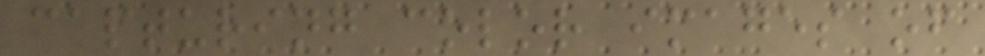capturing color images of
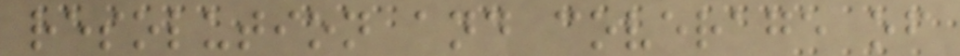resolution and coverage of
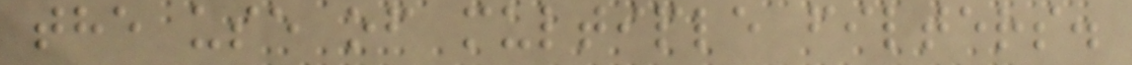the use of multiple filters.
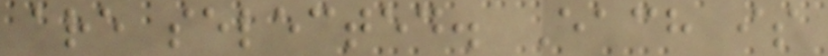are selected. Each is
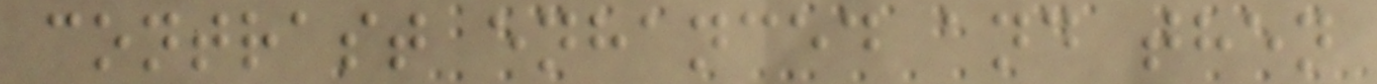contrast enhanced and then
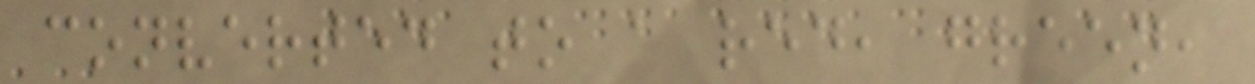converted to a red, green,
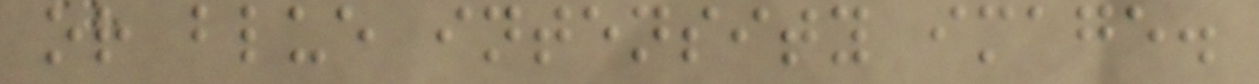or blue intensity image.
